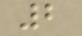2
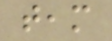team
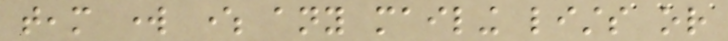team work where any mailing lists or
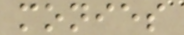monies
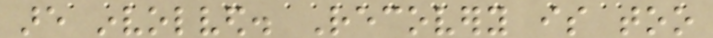are involved. Recovery is too
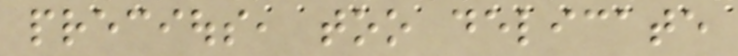precious, too delicate
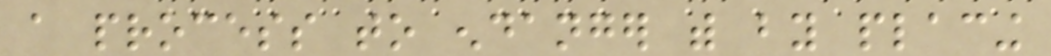a process to endanger with by placing
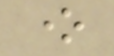one
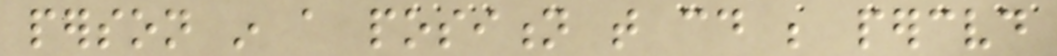person in a position that could be perceived
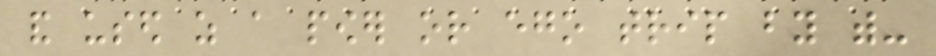and used as a power or ego trip by with-
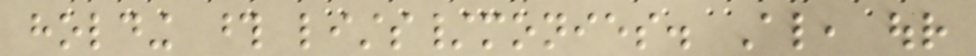holding those lists/monies. Also, our
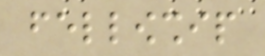fellowship
